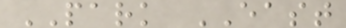PARK EAST
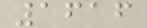1616
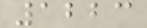1223
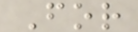For
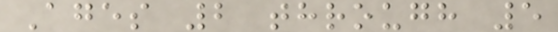Ages 2 through 5
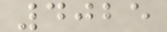4025
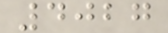4027
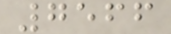7566
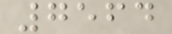7564
